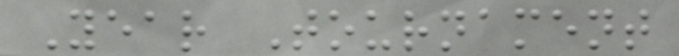Year Tournament
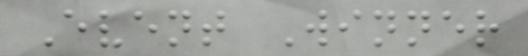Event Winner
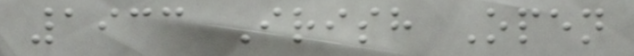1933 Irish Open
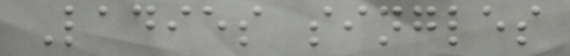Ladies singles
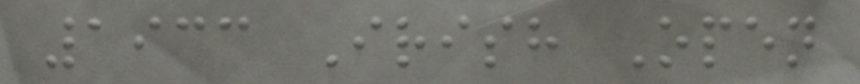1933 Irish Open
